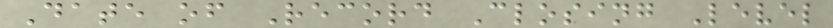Date of Record Closing Level
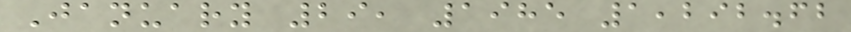January 29, 1985 1,292.62
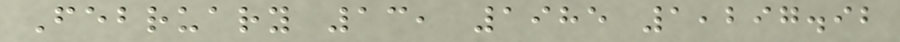February 13, 1985 1,297.92
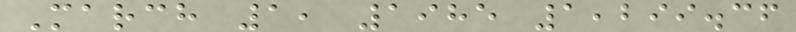March 1, 1985 1,299.36
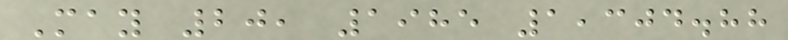May 20, 1985 1,304.88
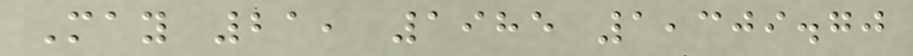May 21, 1985 1,309.70
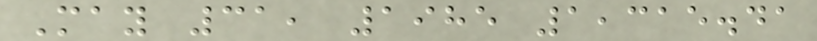May 31, 1985 1,315.41
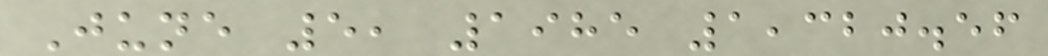June 5, 1985 1,320.56
